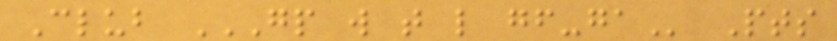Club GP W T L GF-GA Pts
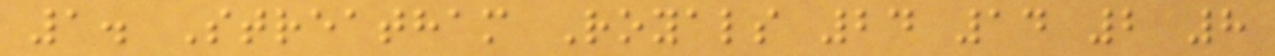1. Streatham Royals 24 14 2 8
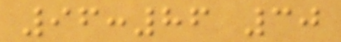96:86 30
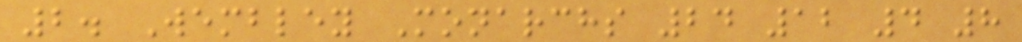2. Wembley Monarchs 24 12 4 8
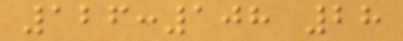126:108 28
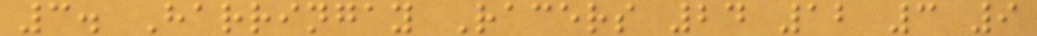3. Harringay Racers 24 12 3 9
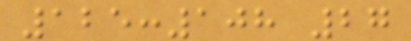125:108 27
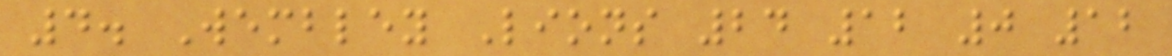4. Wembley Lions 24 12 0 12
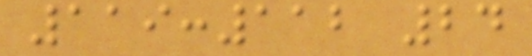119:112 24
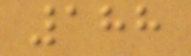188
